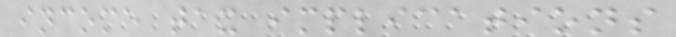income tax implications
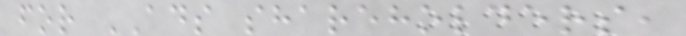for ADS shareholders,
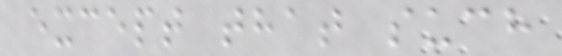except that such
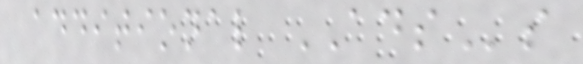additional ADSs
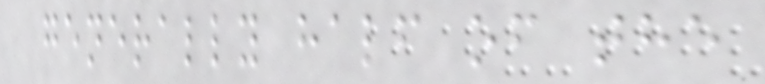generally half of the
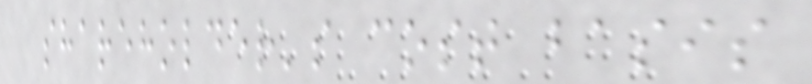shareholder's cost basis
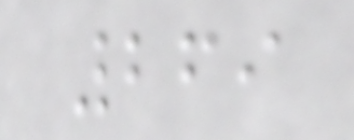269
